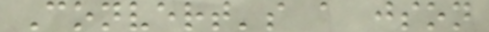Convert's a json
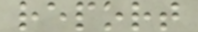report
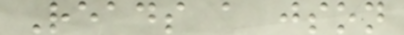Reads a json
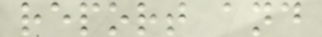report and
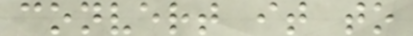convert it to
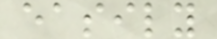easily
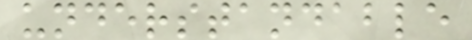understandable
